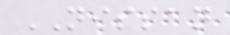NISSAN
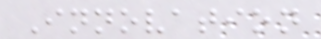Innovation
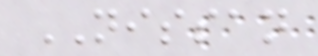NISSAN
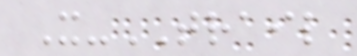X-TRAIL
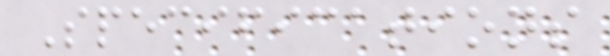Specifications
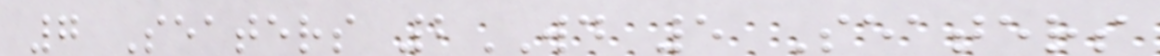7 Seaters 2WD 5 Seaters
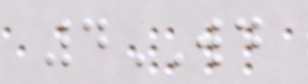4WD
